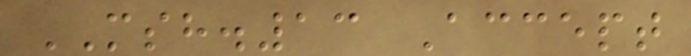MSH.13 Accept
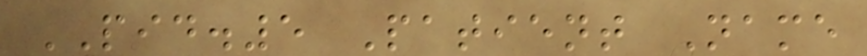PID.5 Patient Name
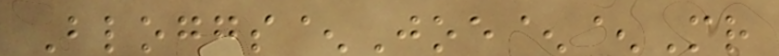Bloggs^Joe^^Mr
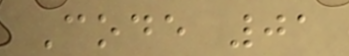Code 01
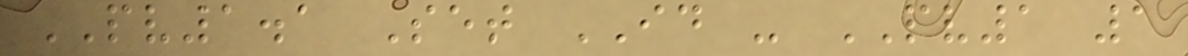PV1.1 Set ID - PV1 1
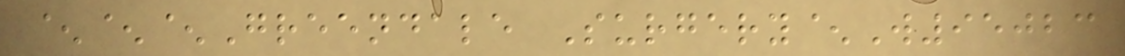^^^Greendale Surgery^W95023
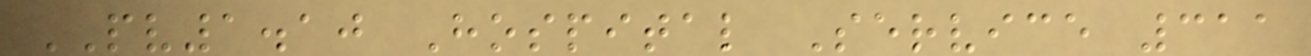PV1.10 Hospital Service 311
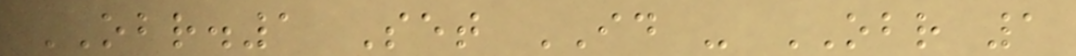OBR.1 Set ID - OBR 1
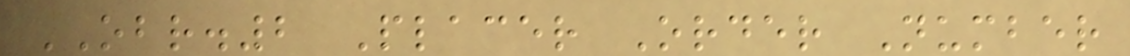OBR.2 Placer Order Number
